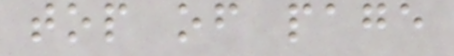top of page
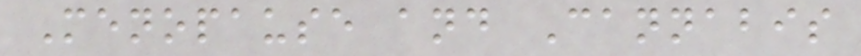Menopause and Cannabis
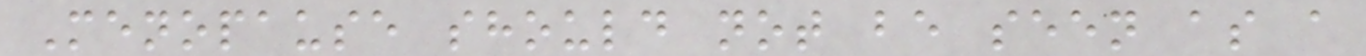Menopause should not be seen as a
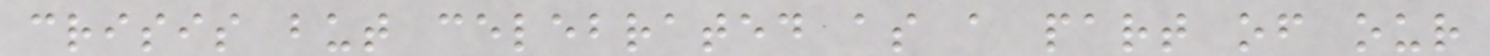crisis but celebrated as a part of our
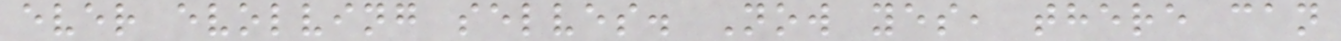ever evolving selves. Now yes, there can
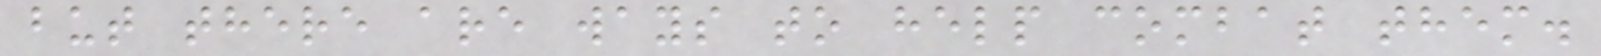but there are ways to help combat them.
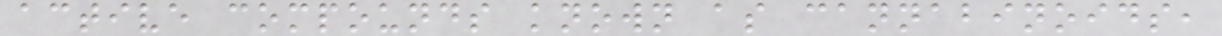active compounds known as cannabinoids,
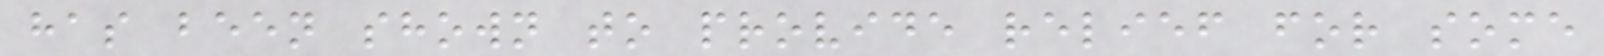has been shown to provide relief for some
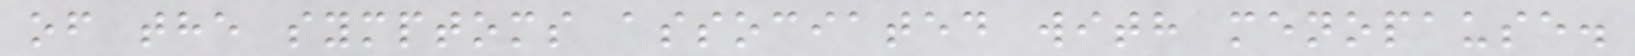of the symptoms associated with menopause.
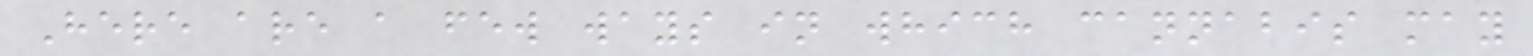Here are a few ways in which cannabis may
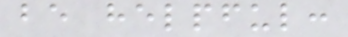be helpful:
